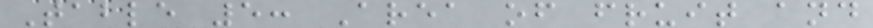Table 5: Area of fruit and
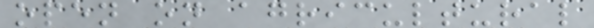open on agricultural
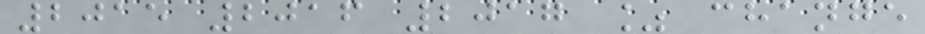2015 2016 2017 % change
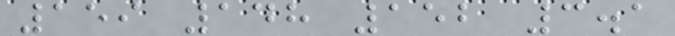159 148 152 3.1
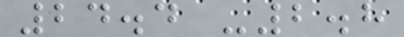24.4 -2.8
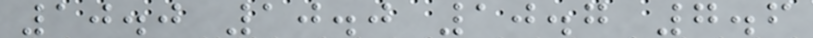10.0 10.0 10.7 7.6
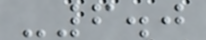-6.0
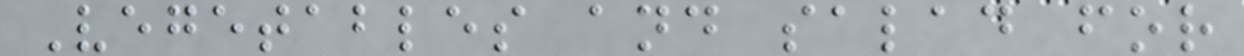Vegetables and salad for
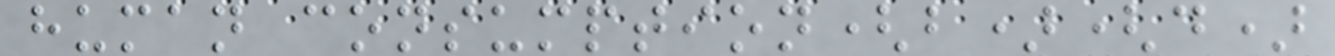human consumption(b)(d)
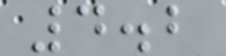4.2
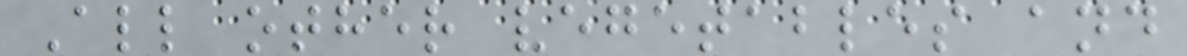All other vegetables and
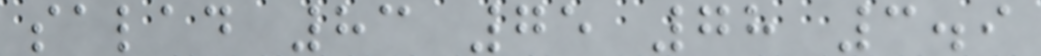salad 83 75 78 3.9
